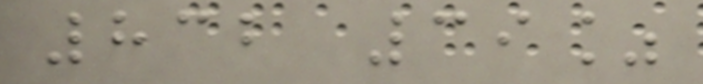832 39%
